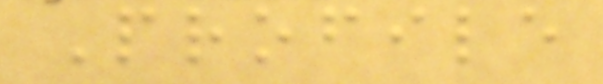Profile
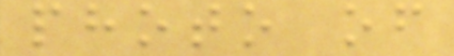photo of
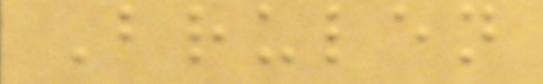Brulen
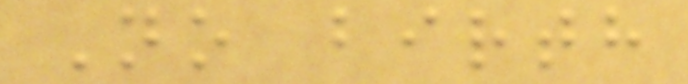No birth
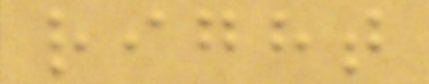right
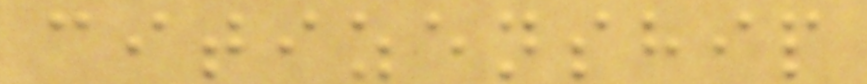citizenship
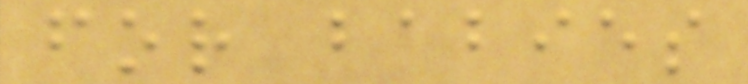for babies
